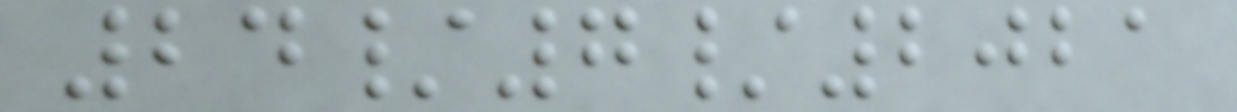24/7/2021
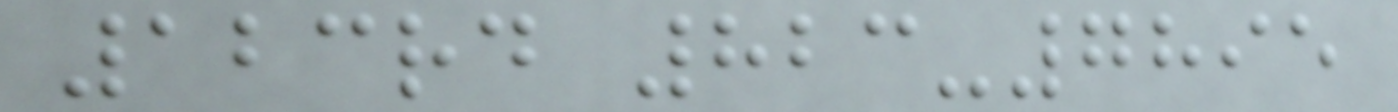123rd 823-7895
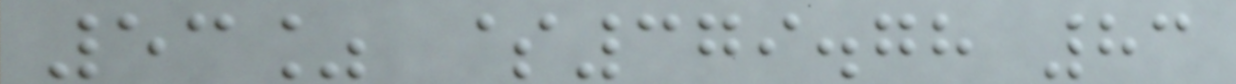53% $379.78 83
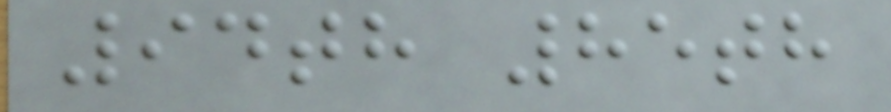94th 85th
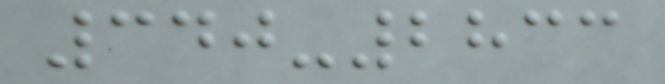340-2833
